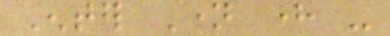Enter Name here -
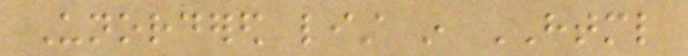Unordered list in HTML
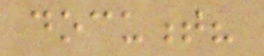document?
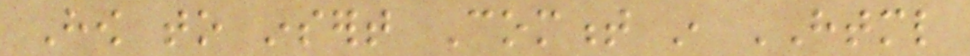How to insert Comment in HTML
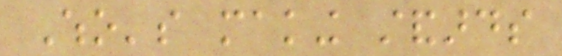Who's making standards
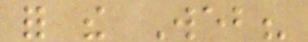for the Web?
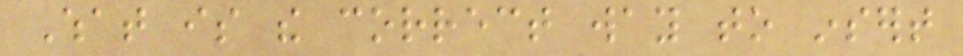What is the correct way to insert
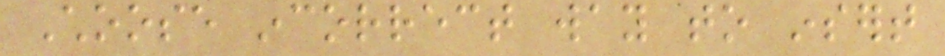Choose incorrect way to insert
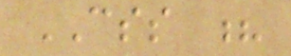CSS ?
